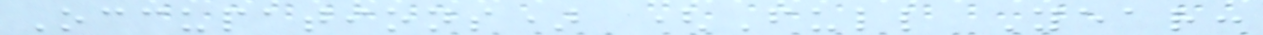Occupations) (Full Year:
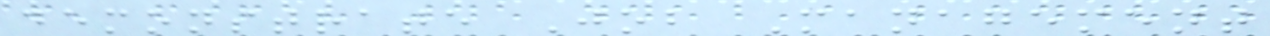demonstrate Job Management
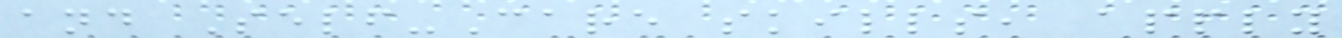and Self-Care skills, apply
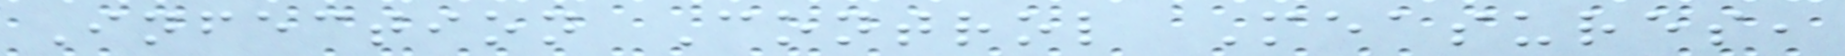Infection Control Measures,
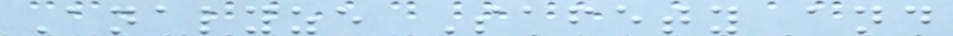Analyze Safety and
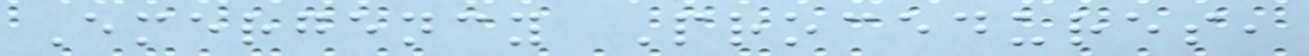Emergency Procedures,
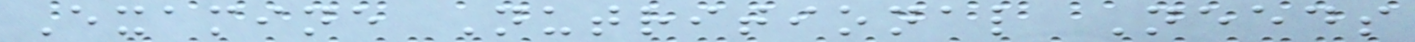Examine Nutritional Needs
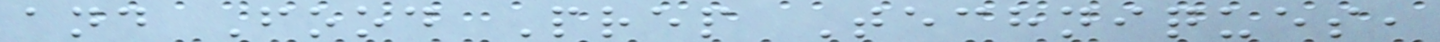and Food Prep Techniques,
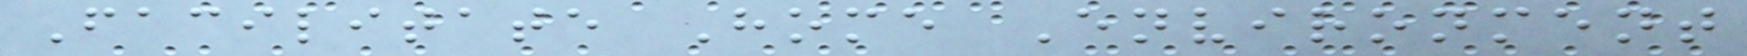Facilitate Home Environment
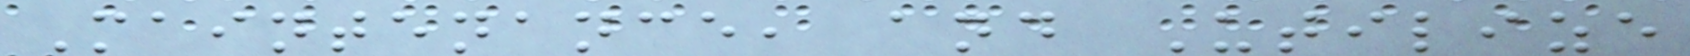Maintenance, and Utilize
